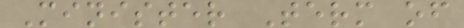Minister Term of
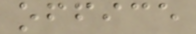office
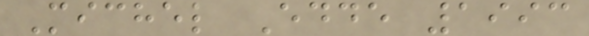Michel Edde 1993
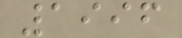1996
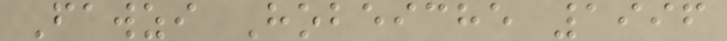Fawzi Hobeiche 1996
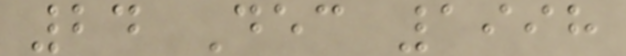24 Dec 1998
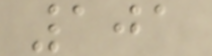101
